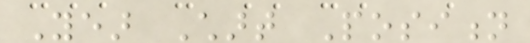Year Chart Position
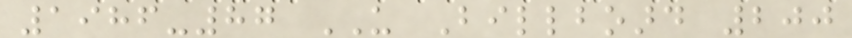1986-87 US Billboard 200
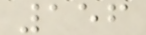156
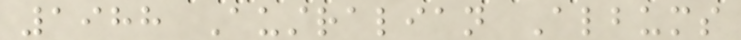1988 Australian Albums
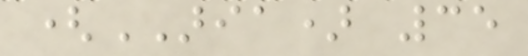(ARIA) 35
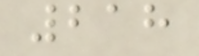218
